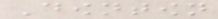Downtown
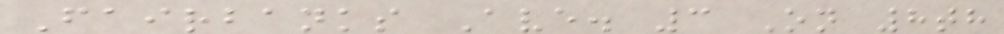Fairbanks Ave. 3 On 8th
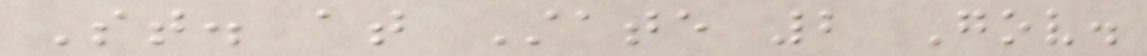St. at State 2 Gov.
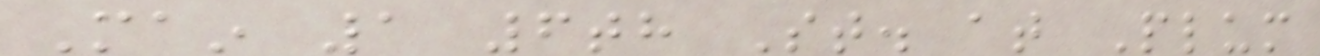Main 1 6th St. at Plum
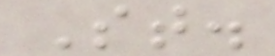St.
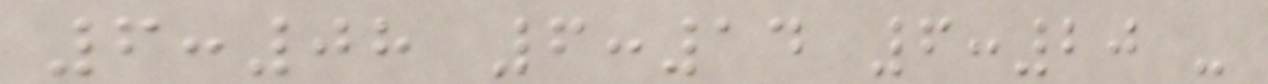6:08 6:14 6:20 -
